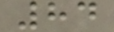84
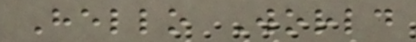Hello World
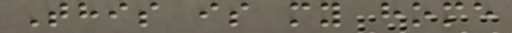This is my home
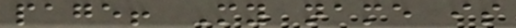page! My name is
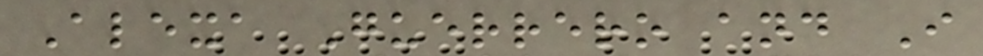Alexa Guerrero and I
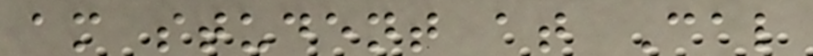am student at Cal
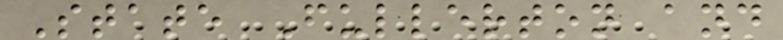State Fullerton and
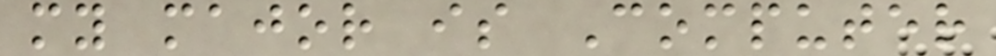my major is Computer
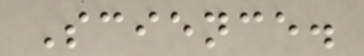Science.
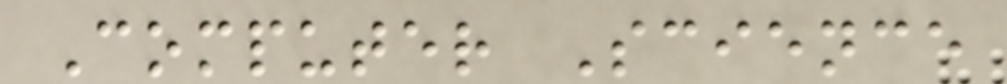Computer Science
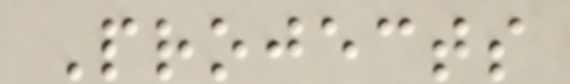Projects
